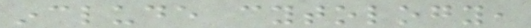include cytology,
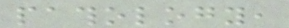pathology,
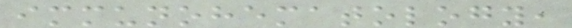immunohematology,
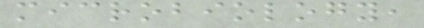microbiology,
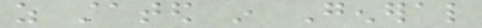as stated in General
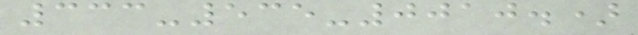333-535-0010.)
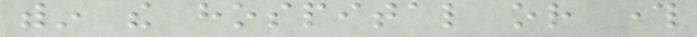within the hospital or through
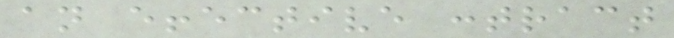an effective contract
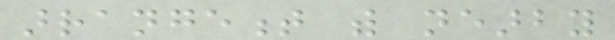arrangement with nearby
